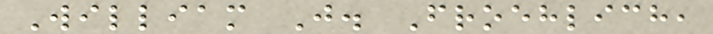William J. Froehlich,
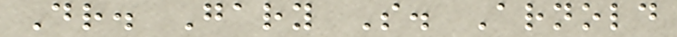Dr. Gary S. Arnold
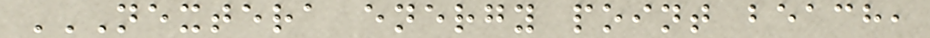NEXTERA ENERGY POINT BEACH,
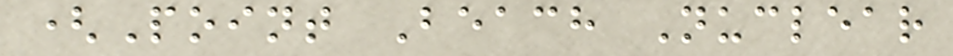(Point Beach Nuclear
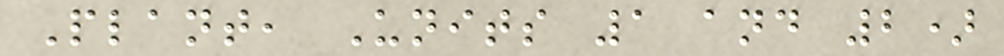Plant, Units 1 and 2)
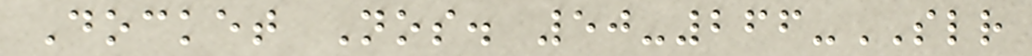Docket Nos. 50-266-SLR
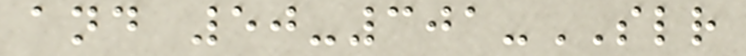and 50-301-SLR
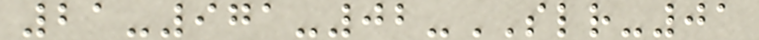21-971-02-SLR-01
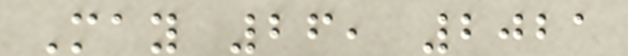May 26, 2021
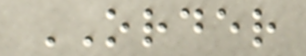ORDER
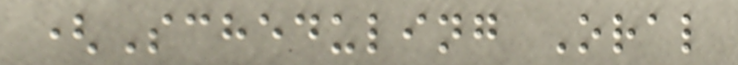(Scheduling Oral
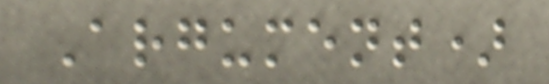Argument)
